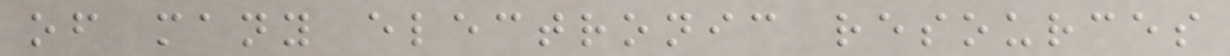of many electronic resources
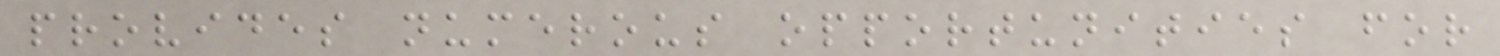provides numerous opportunities for
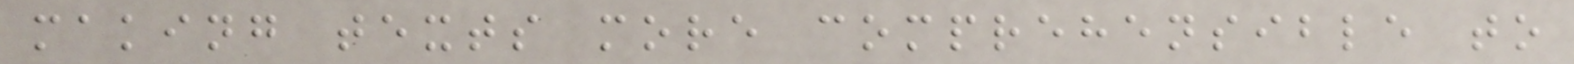making texts more comprehensible to
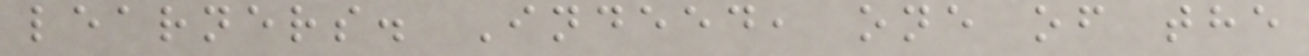learners. Indeed, one of the
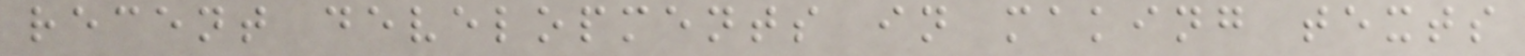recent developments in making texts
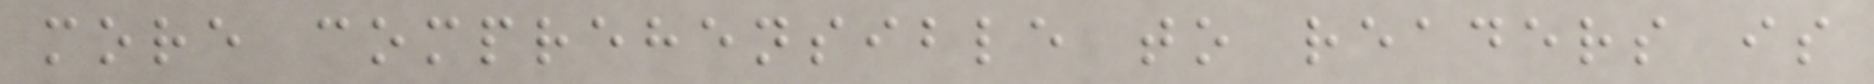more comprehensible to readers is
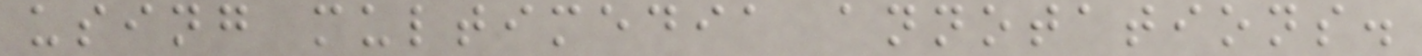using multimedia annotations.
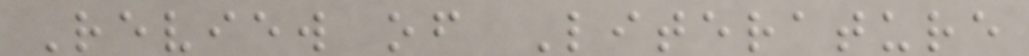Review of Literature
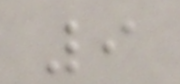9
